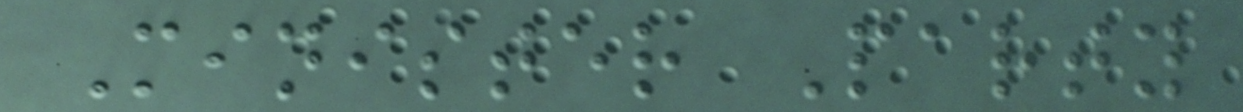Minister Party
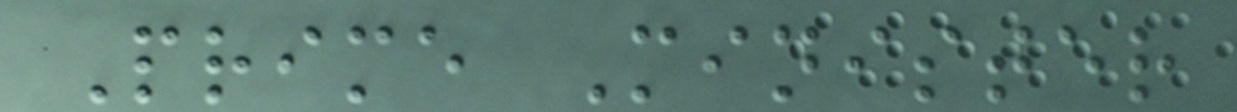Prime Minister
